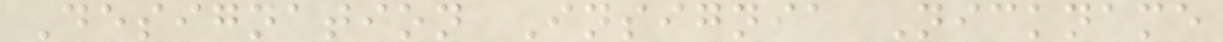Designation Insignia Nickname
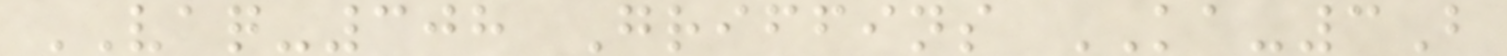VAQ-308 Griffins KA-3B
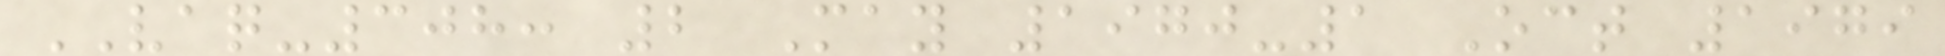VAQ-308: 2 May 1970-1 Oct 1979
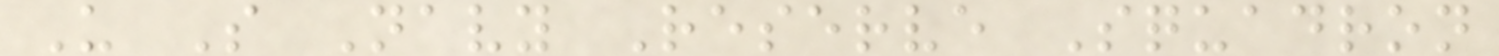U S Navy Reserve Squadron
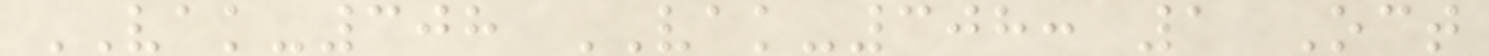VAK-308 VAK-308: 1 Oct
